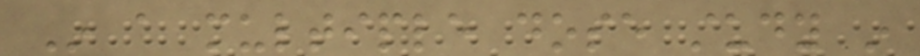In a multiple dose study in
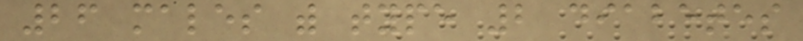26 males with type 2 diabetes
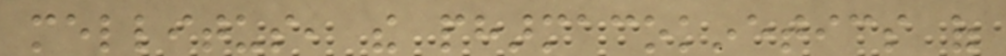mellitus, the pharmacokinetics of
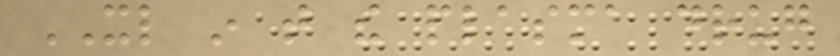XL in that the plasma drug
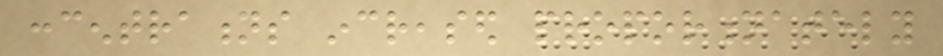concentrations increased proportionately
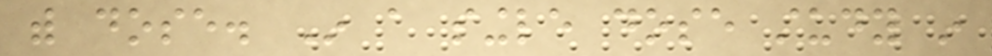with dose. In a single dose study in
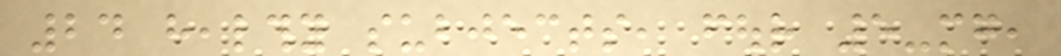24 healthy subjects, four 5-mg,
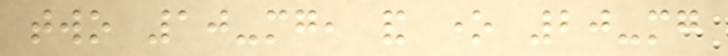two 10-mg, and one 20-mg
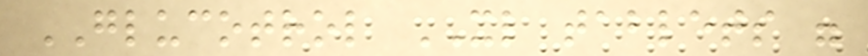GLUCOTROL XL tablets were
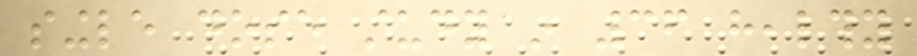single dose study in 36 healthy
